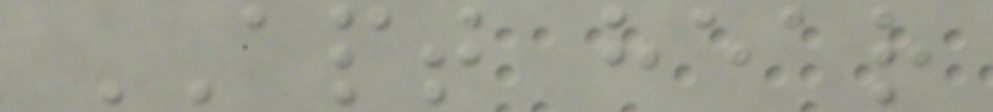APT hear
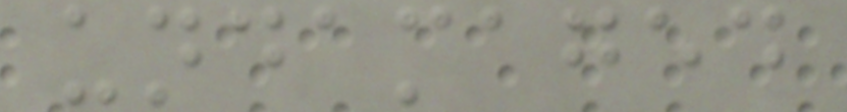undamaged
